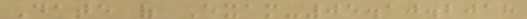Date of Exam-05.10.2018
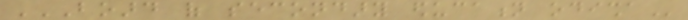BOARD OF SECONDARY EDUCATION ODISHA
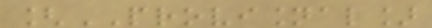[PROVISIONAL]
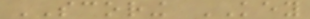SCORING KEY
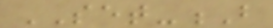SET-B
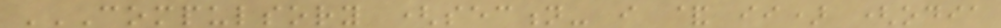COMPULSORY (SECTION- I & II) (ODIA
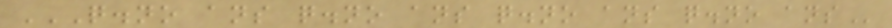Q.NO ANS Q.NO ANS Q.NO ANS Q.NO ANS
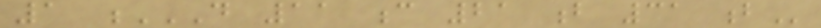1 D 11 C 21 B 31 B
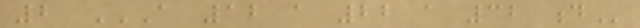2 A 12 A 22 A 32 D
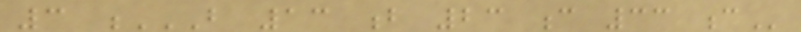3 B 13 B 23 C 33 C
